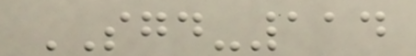SGD-114
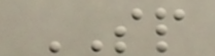SP
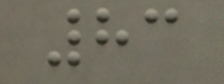83
